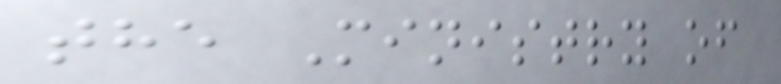the Ministry of
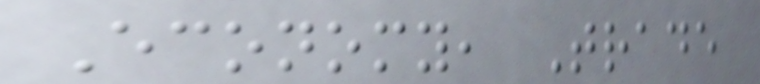Economy, Trade
